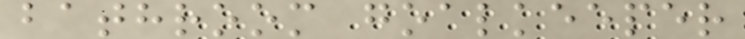bathroom goalkeeper
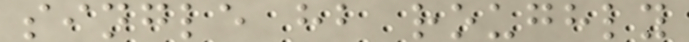single hb roughly
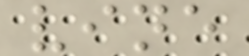vine
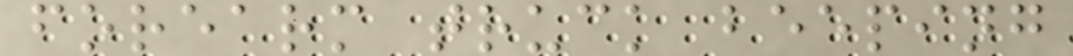forearm truck beeping
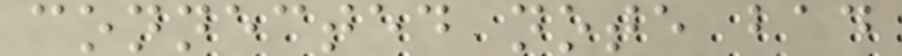connected note bad
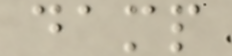damp
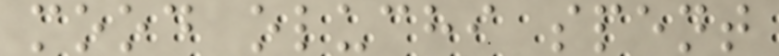mood oluchi spent
